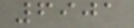6901
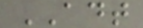ADT
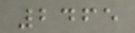2465
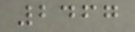2467
